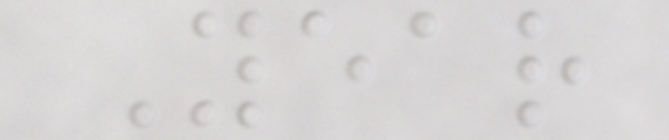Year
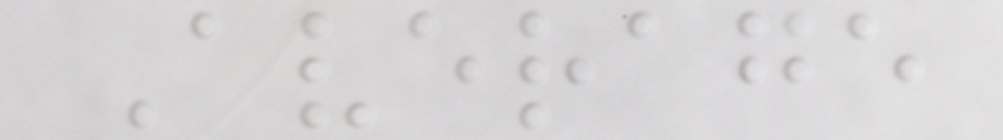Average
